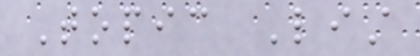Topic List
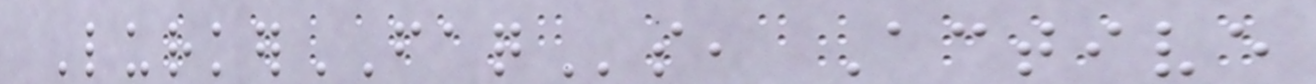LurkerFAQs, Active
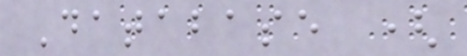Database (
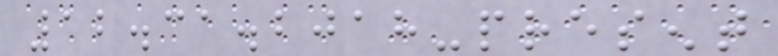12.31.2018-present
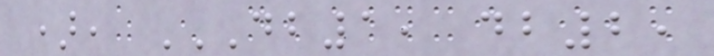), DB1, DB2,
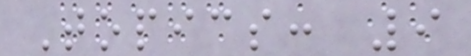Topics: 9
